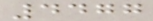4477
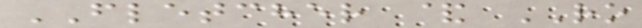FLETCHER & RO
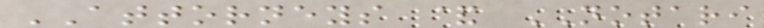ATTORNEYS & NOTARI
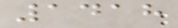1418
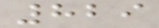829
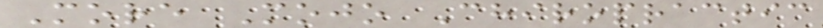More Mojo Chiropractic
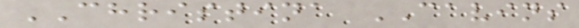CHRISTINA CAVINS
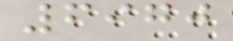6970
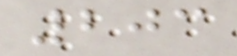203
